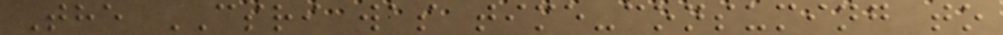The CSRI was time-consuming to
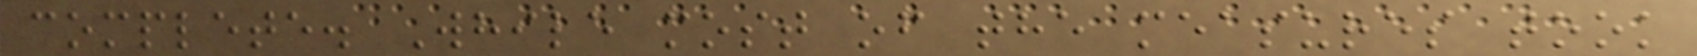complete. While most of the measures took
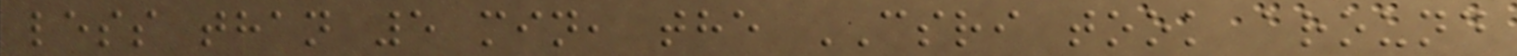less than 5 min, the CSRI took around
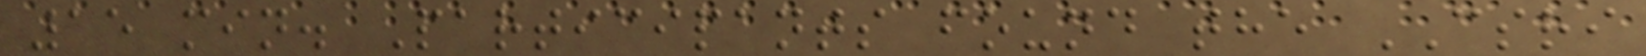15 min. Participants found the CSRI
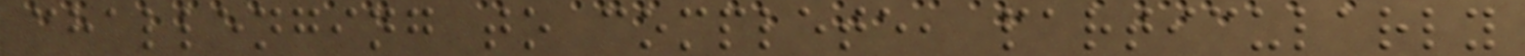challenging to complete, particularly
